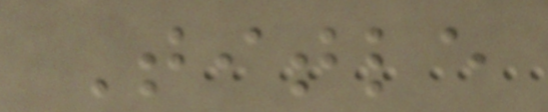Title
